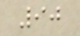90
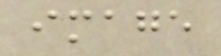image
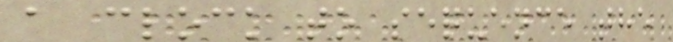a clock to sequence the
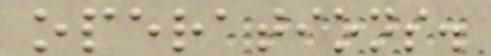operations.
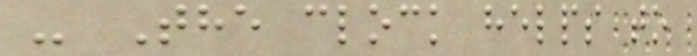- The clock helps to
